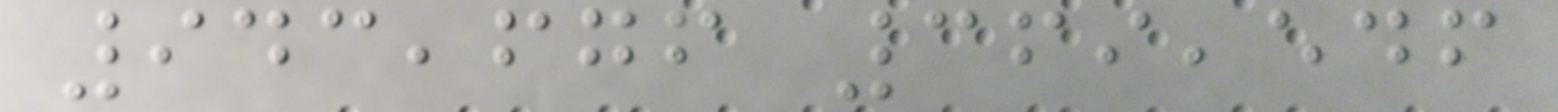943,676 369,546
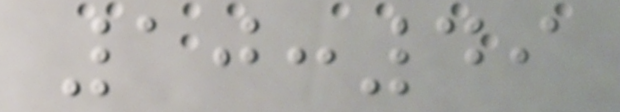10:49
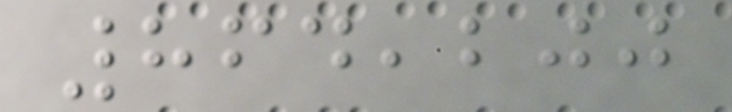864,200
